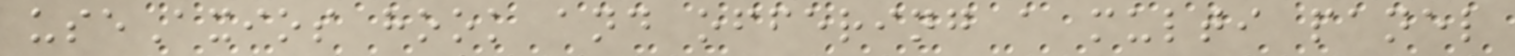useAxios hook and offering a multi panel
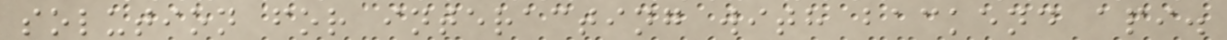solution for interacting with backend api.
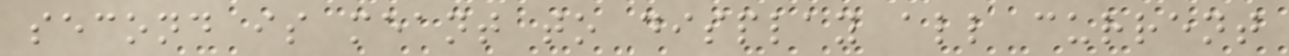second is meant to display all current
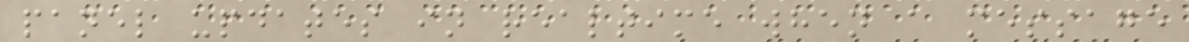panel updates in realtime when a message
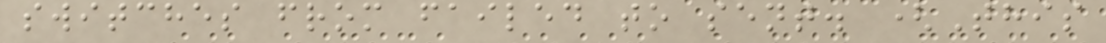switches from failed to sent. (This
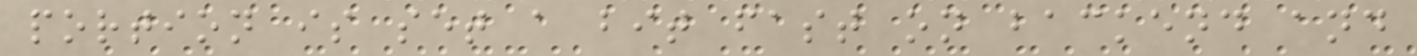portion is set a bit fast on backend and
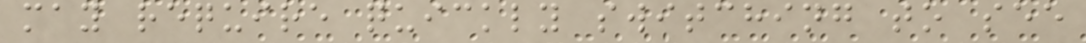may require quickly switching to see
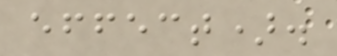effect).
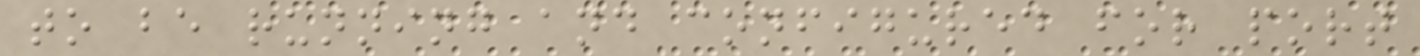to be running and configured for port
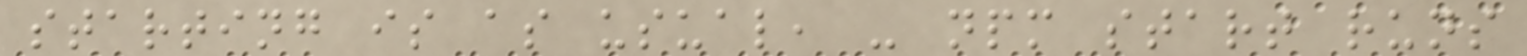starting is as usual, - npm start runs
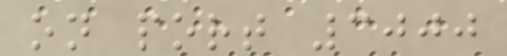on port 3000
